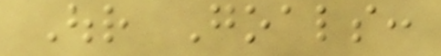Our Goals:
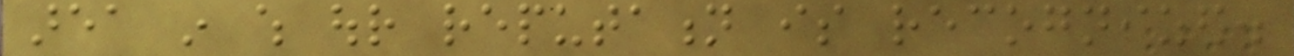area in which our reputation is recognized.
